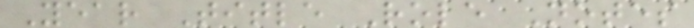Year Title Role Notes
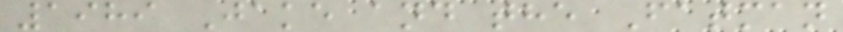1989 Jake and the Fatman
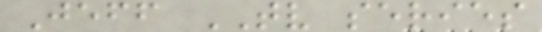Jeff TV series
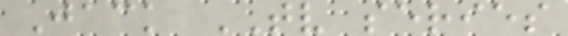Jack TV series
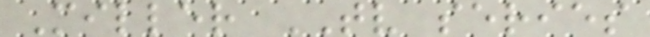Miller TV series
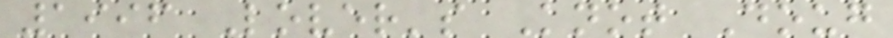1996 Lover's Knot Doug
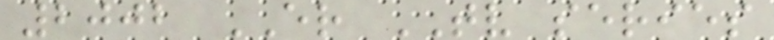2002 ER TV series
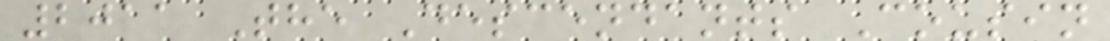2011 The Descendants Cousin
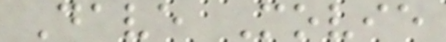Dave Movie
